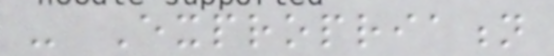- Expropriation
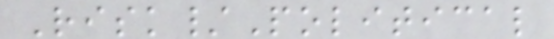Risk/Political
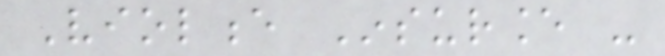Violence Insurance -
